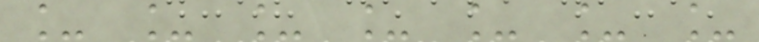_ _ _ _ _ _ _
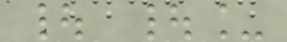| |_
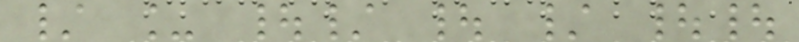/ _ |/ | / ||
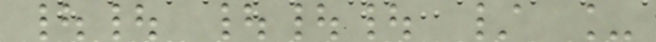|| ||| / _
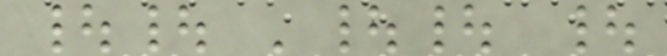|| '|| |
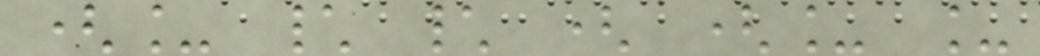(_ \ \ ( (_ _
